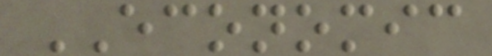ECONOMIC
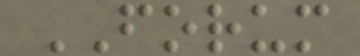FORUM
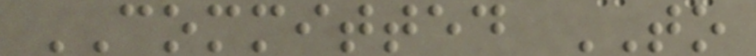COMMITTED TO
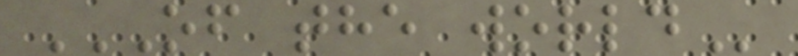OF THE WORLD
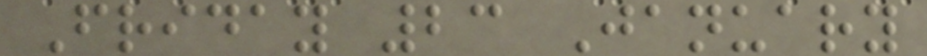Friday 23 January
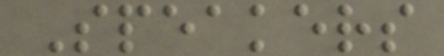Speakers
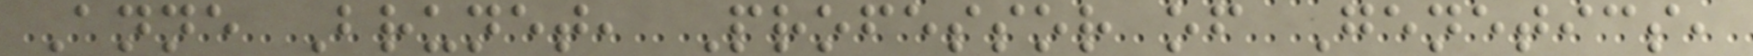Anne Brunet, Professor of Genetics,
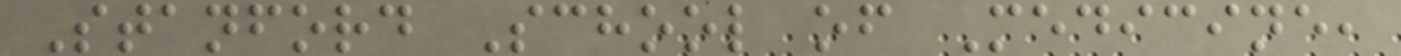Stanford School of Medicine,
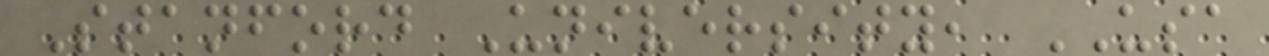Stanford University, USA
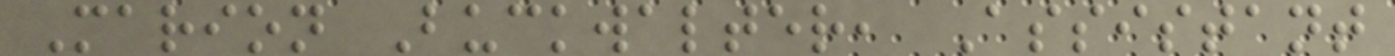Marion Buckwalter, Assistant
